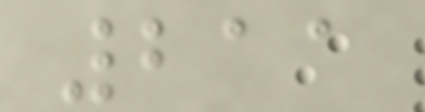211
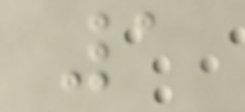1
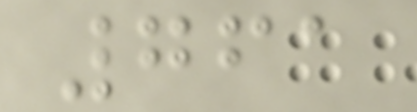761
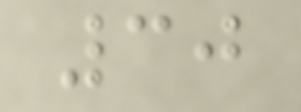30
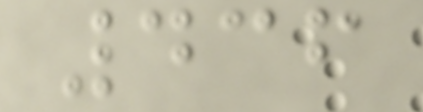436
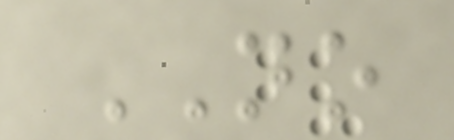NO
